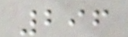296
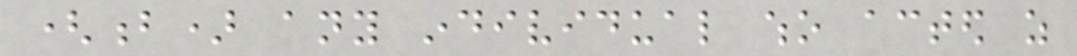(b) any individual who acted as
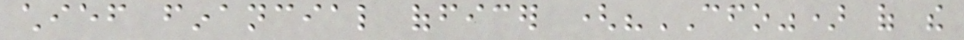chief financial officer ("CFO") of the
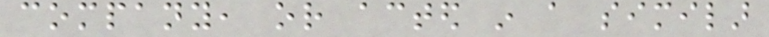company, or acted in a similar
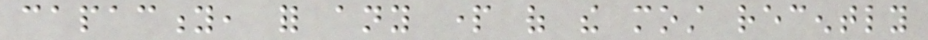capacity, for any part of the most recently
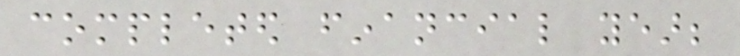completed financial year;
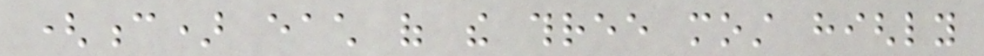(c) each of the three most highly
